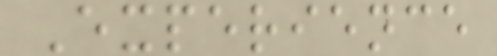Experience
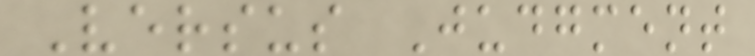Versus Judgment
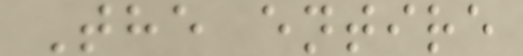The entire
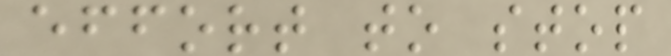effort to stop
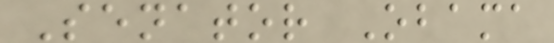Senator Obama
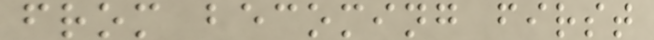from becoming first
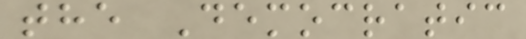the Democratic
